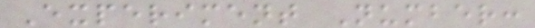Experiment Number:
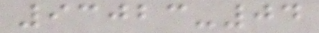93023-04
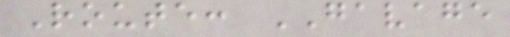Route: GAVAGE
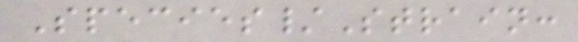Species/Strain:
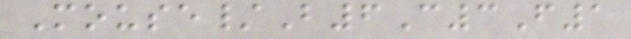Mouse/B6C3F1
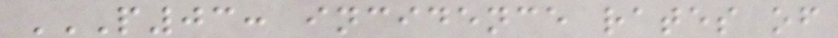P03: INCIDENCE RATES OF
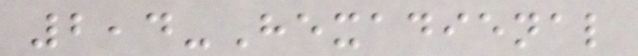2,4-Hexadienal
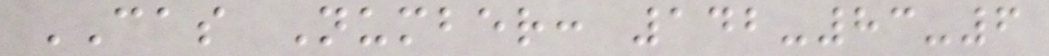CAS Number: 142-83-6
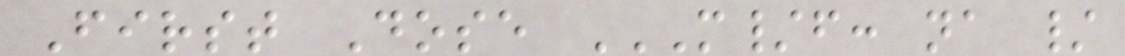First Dose M/F: NA /
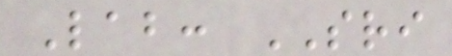Lab: SRI
